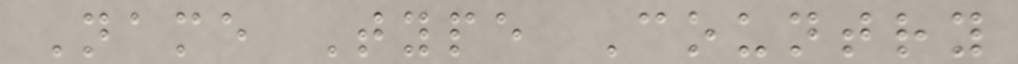Name Type Country
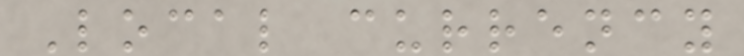Local currency
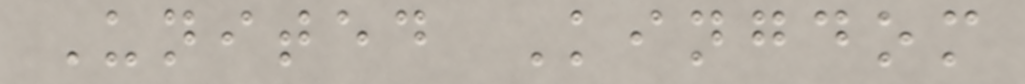United Kingdom
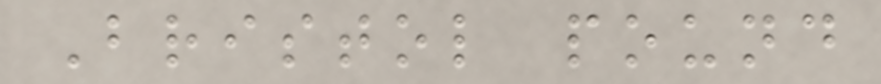Bristol pound
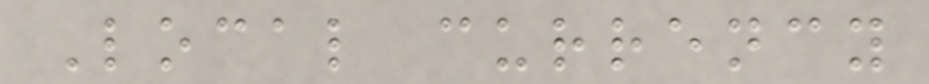Local currency
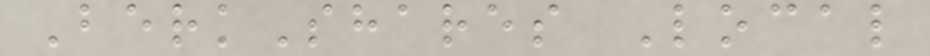BerkShares Local
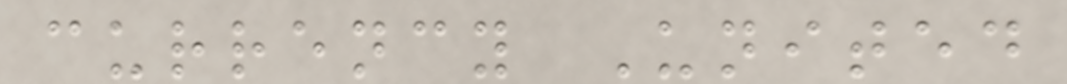currency United
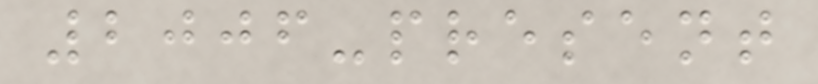2006-present
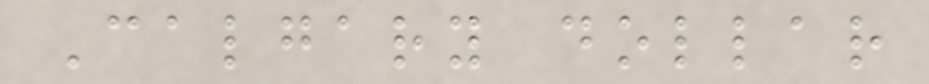Calgary dollar
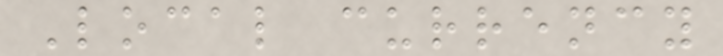Local currency
